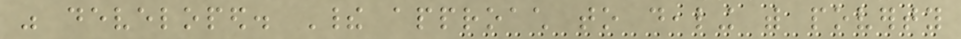was developed. Their approach to dealing with poverty
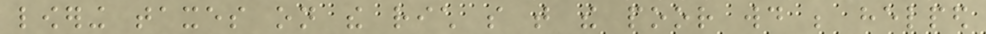lowering taxes on the rich so that the poor would be helped
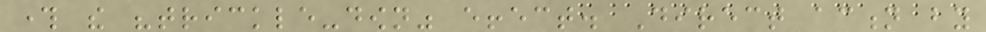through the "trickle-down" effect. Direct action by
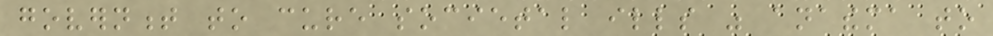government to cure societal ills was anathema to
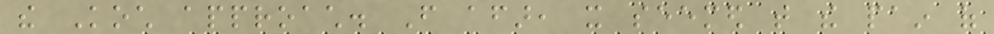the Koch approach. From afar, it seemed that the pain of
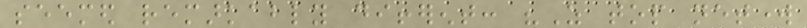seemed remarkably different: "As top network
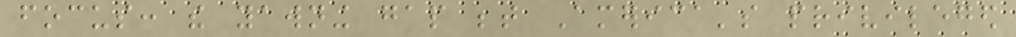focus: the yawning gap between America's privileged
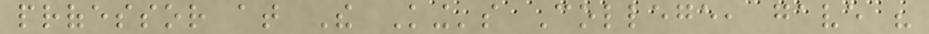professor at The King's College, gave his
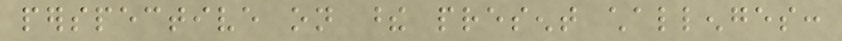perspective on these present challenges:
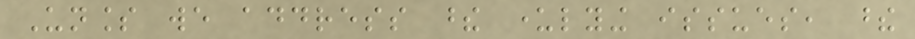Unless we address these underlying issues, these
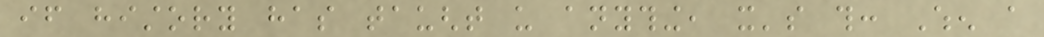if history has taught us anything, it's this: When a
